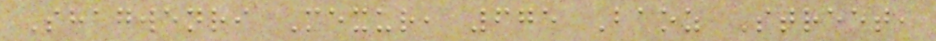Shagwenri Mexur, 675 Baoz Street,
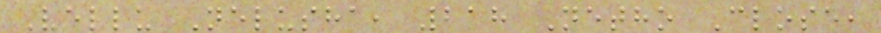Vellu Nelusha, 218 Netho Close,
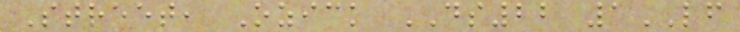Street, Ozick DS22 1LF
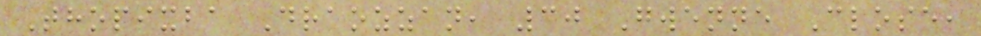Thopixba Draozzan, 30 Gwenne Close,
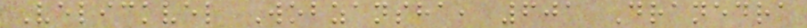Velickvel Wobzansha, 601 Dranedra
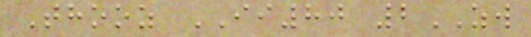Thooz II80 2ZW
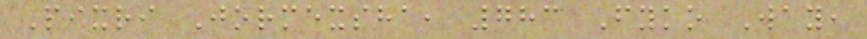Pixri Jormexsha, 783 Fyko Way,
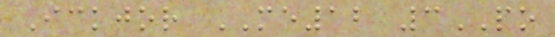Ickjor ME12 3PO
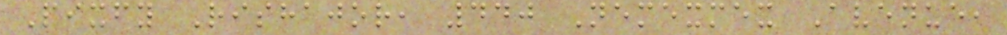Pixfy Rishajor, 440 Nemexmex Avenue,
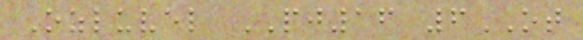Ozluvel PJ16 6OT
